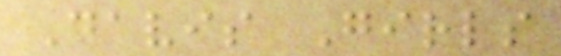Davis Girls
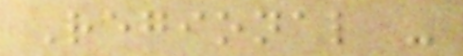Regional -
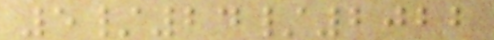5/24/2022
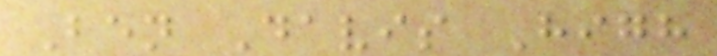Ben Davis High
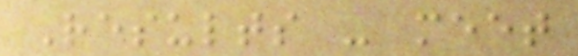Results - meet
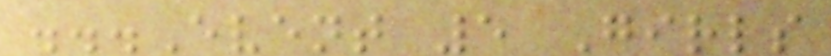...Event 5 Girls
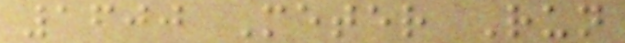1600 Meter Run
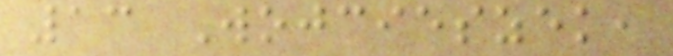13 Wojcieszek,
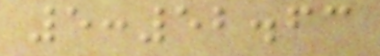5:52.63
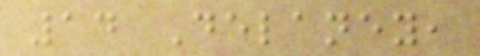14 Delaney,
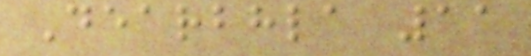Dearbhla 11
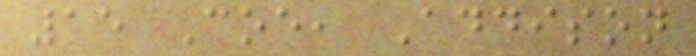15 Coe, Addison
